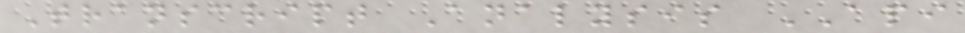Transcript Analysis API
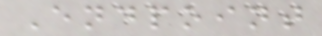Endpoint
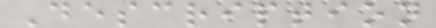Description
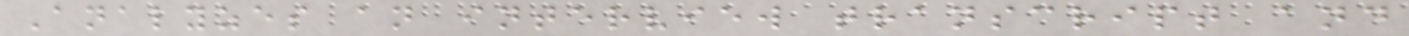Analyzes an interview transcript and
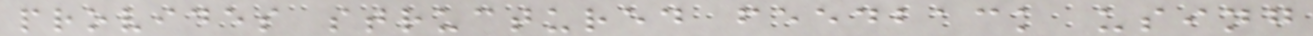provides structured feedback using
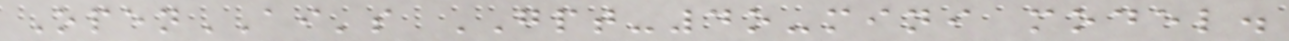OpenAI's GPT-4o-mini model.
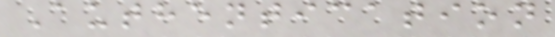Authentication
